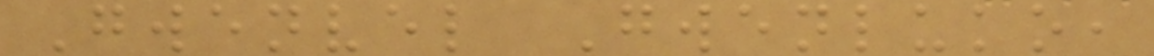Gwenvel Gwenluko,
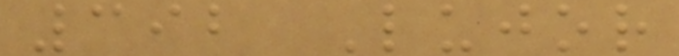392 Lujor
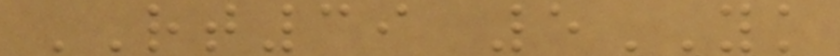RT39 5YK
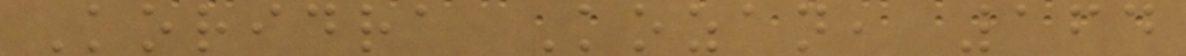Koridra Kozan, 164
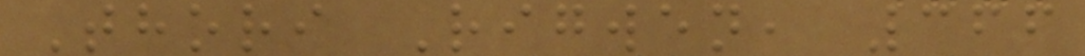Thori Rigwen, 366
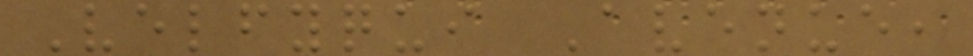Velfyqui Avenue,
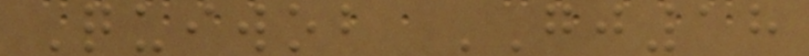Quiwob GJ18
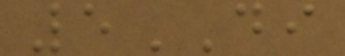5DI
